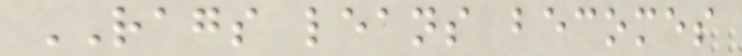RAGS leans becomes
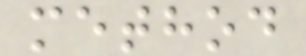method
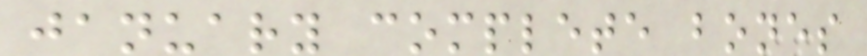january complete bones
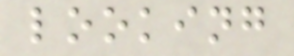looking
